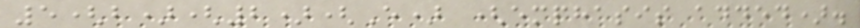5(b)(2)(E) (emphasis added).
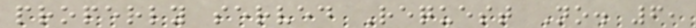properly served Request No. 6,
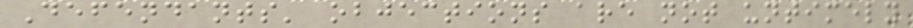Defendants' objections are not untimely
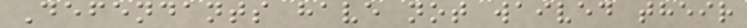Defendants have not waived their
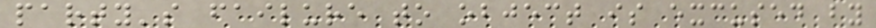party's failure to object is excused by
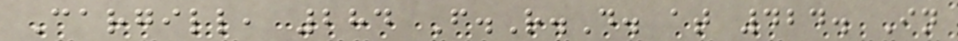Cargill, 284 F.R.D. at 424. In
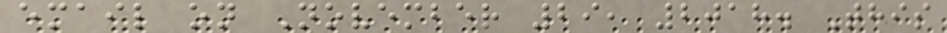email on November 29, 2018. This
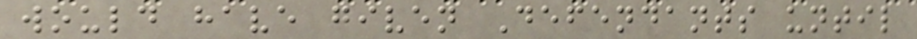would have given Defendants until
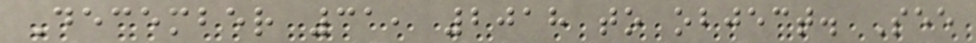December 31, 2018 to object. See
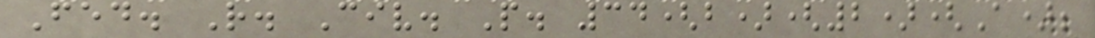Fed. R. Civ. P. 34(b)(2)(A);
